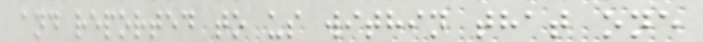and reported to us within that one
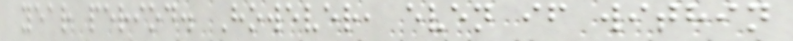year period. However, even if within
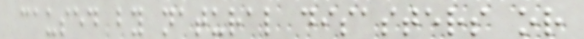caused by natural disasters or
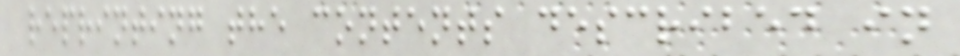reprinting the contents described in
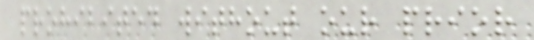prohibited without our prior
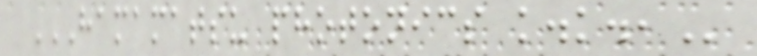HAMAMATSU PHOTONICS K.K.,
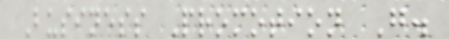Business Promotion G.
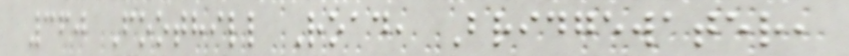360 Foothill Road, Bridgewater,
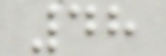48
